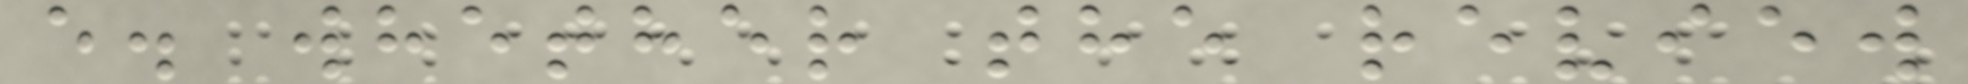e. whether the review
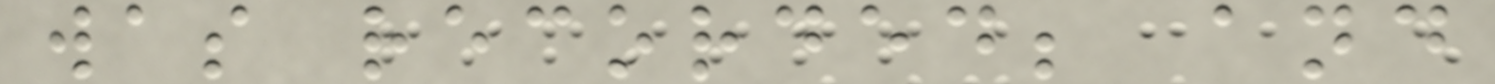was recorded; and
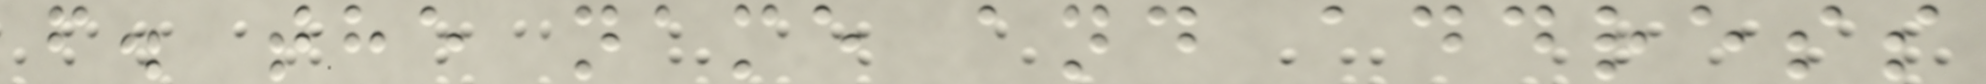f. the name and address
